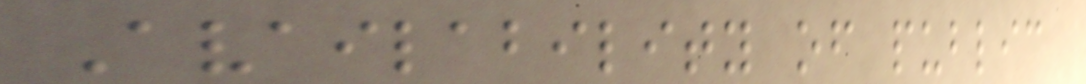Availability of public
